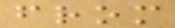from
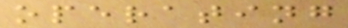operating
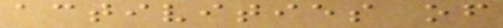activities of
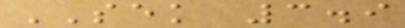SEK 3.9
